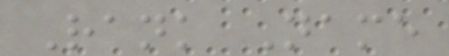Rank Name
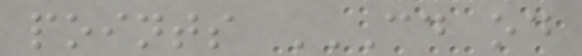points CD OD
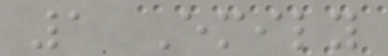1 Emily
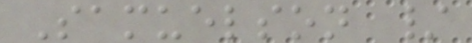Samuelson /
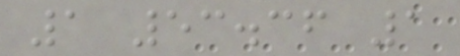1 53.36 1
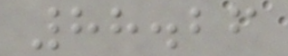88.26
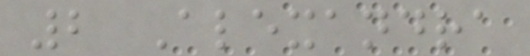2 Alexandra
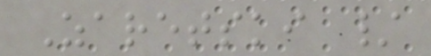Zaretski /
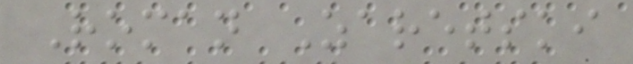Roman Zaretski
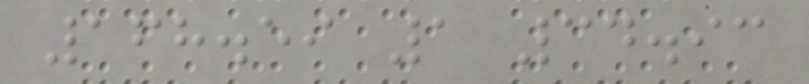168.59 1 34.93
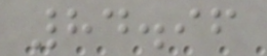84.96
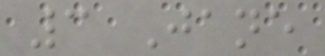3 Jane
